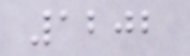1202
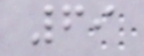69
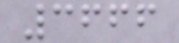3666
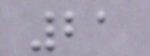21
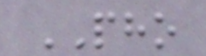PHO
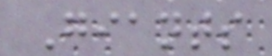Giants
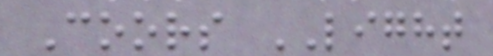Coors LIGHT
